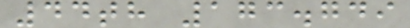44th 173.749
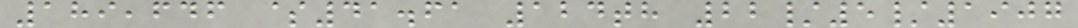189,646 $41.61 124th 22/5/1907
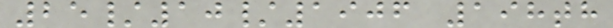25/10/1906 198th
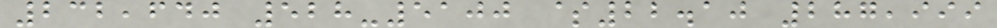232,640 528-5100 $22.10 287,999
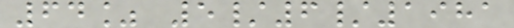64% 5/6/1981
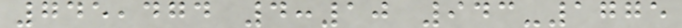745,474 4:10 943-1775
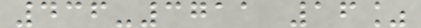436-3711 16%
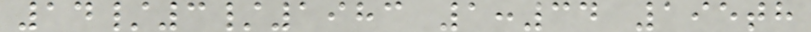14/3/1983 1:34 195th
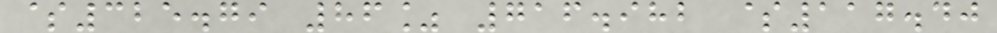$325.79 86% 716.982 $117.40
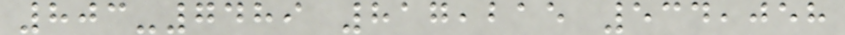803-7489 817,215 534,058
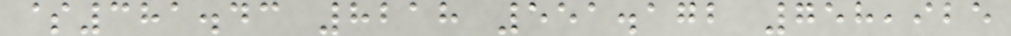$381.43 8218 551.172 758,925
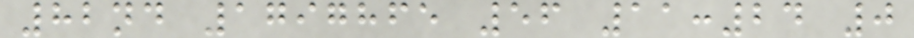82nd 1797865 56 11:24 0
